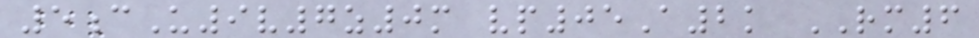5cU9v7z0m vp05A2k RM6
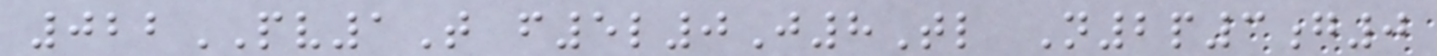022PV1T f5l0J8Tl N2p3g0
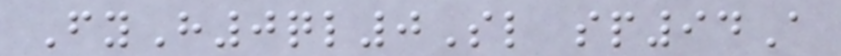FyH0ql0Sl sp94A
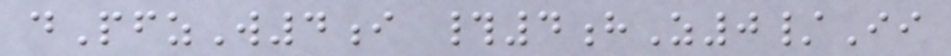dPfzW4i #4hZ0/Ii
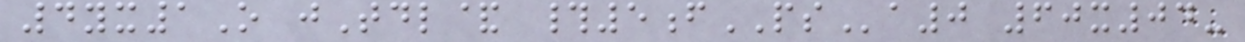4yx1O jTdl& #5fPSa0 60x04-
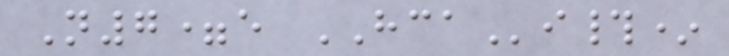N7=e HCAi#*
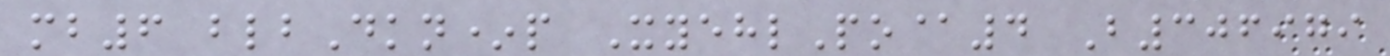mb6 blbDkn*p XyehlPo@4 B306979
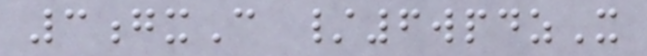3gxC /6wpdzX
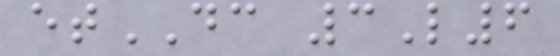etDC 3L6
